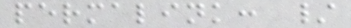permalink: /
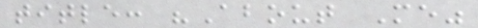title: "About Me"
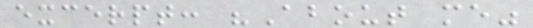excerpt: "About me"
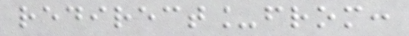redirect_from:
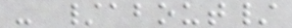- /about/
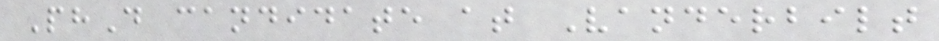PhD candidate at Vanderbilt
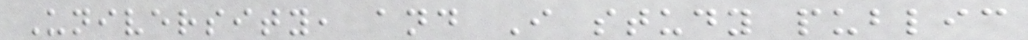University, and I study public
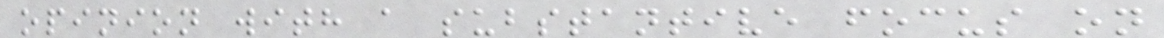opinion with a substantive focus on
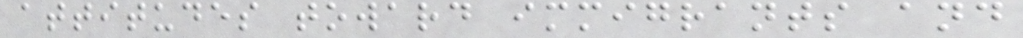attitudes toward immigrants and
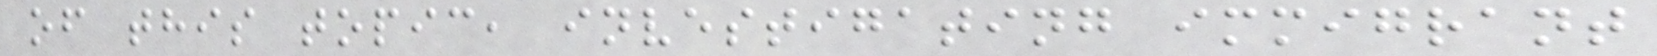of this topic, investigating immigrant
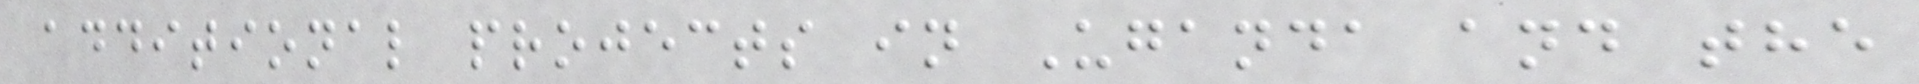additional projects in Uganda and the
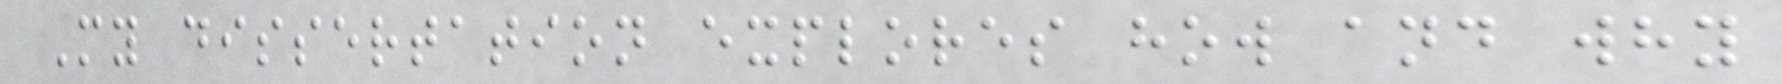My dissertation explores how and why
